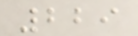229
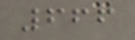666
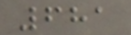681
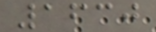1630
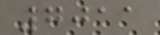7011
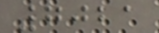7021
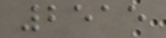2515
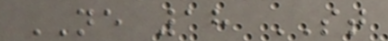NE 18 ST
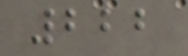222
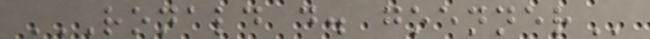RONALD D. GOENNER
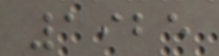1925
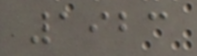1923
